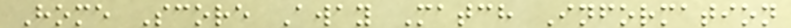Home Score Away Match Information
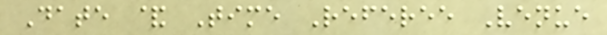Date & Time Referee Venue
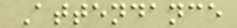Attendance
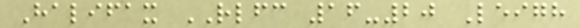Halifax RLFC 16-20 Leigh
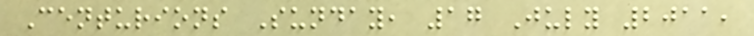Centurions Sunday, 17 July 2011,
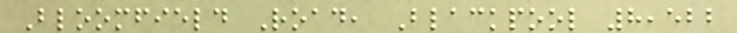Bloomfield Road, Blackpool 8,522
